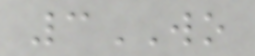3WO
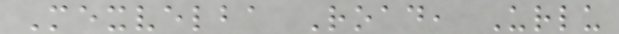Mexvelba Road, Urlu
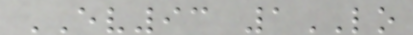EV93 1LO
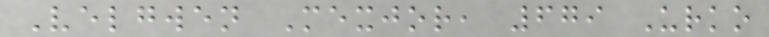Velgwen Mexjor, 679 Urko
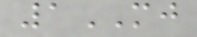1MJ
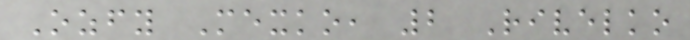Ozfy Mexko, 2 Rivelko
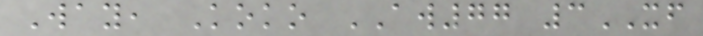Way, Koko AW77 3XF
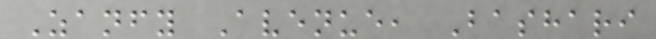Zanfy Avenue, Bashari
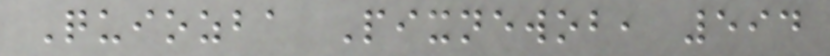Quiozba Pixnewob, 594
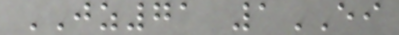JZ71 1EI
